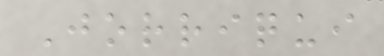Jorriqui
